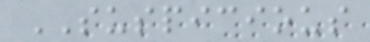SUSPICIOUS
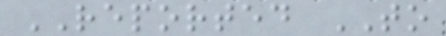REPORTED TO
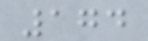174
